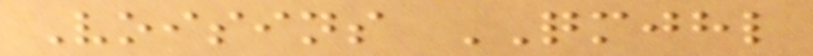Voisins QMJHL
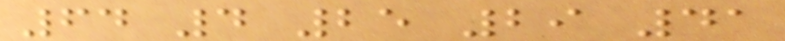64 4 25 29 41
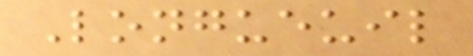Longueuil
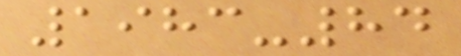1983-84
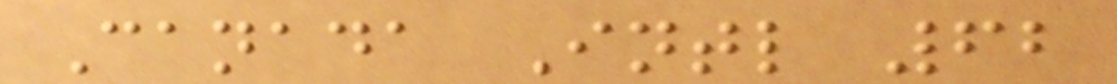Canada Intl 62
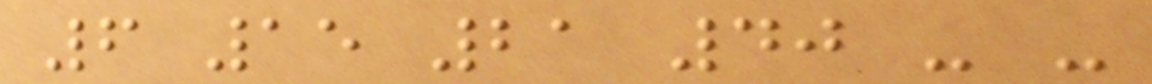6 15 21 40 - -
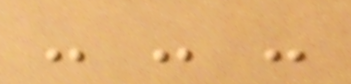- - -
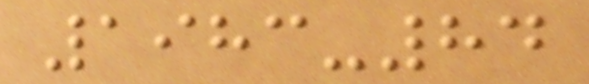1983-84
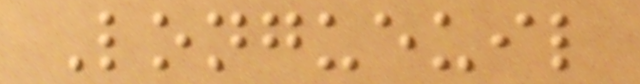Longueuil
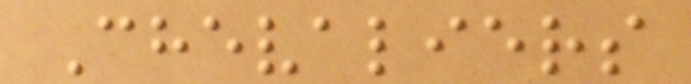Chevaliers
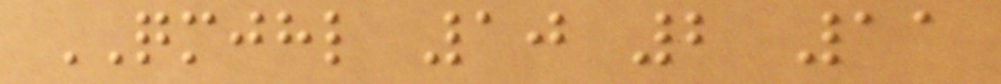QMJHL 10 2 11
